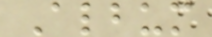Album
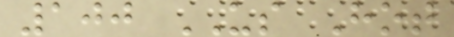100 US Hot
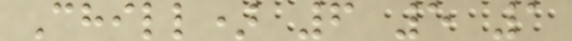Chill) 6 5 1
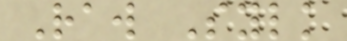Raw Sylk
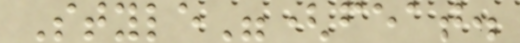Style"(feat.
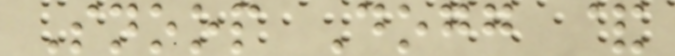Snoop Dogg &
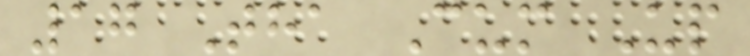17 Tha Cum Up
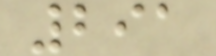291
